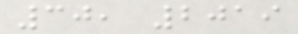30, 2019
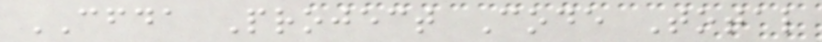CFDA Project Code Total
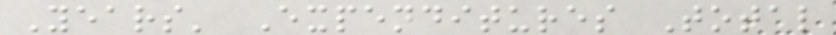Years' Expenditures Total
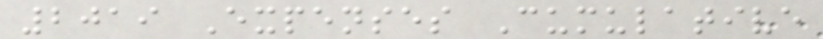2019 Expenses Cumulative
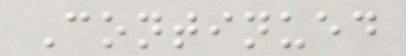Continued
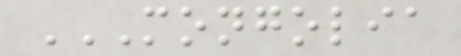MONGOLIA
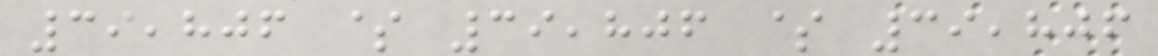39,806 $ 39,806 $ 39,806
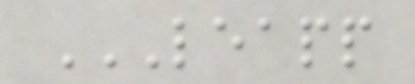LEAPP
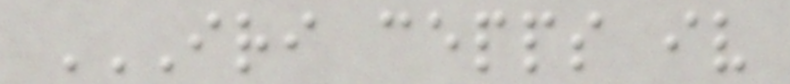IRI CEPPS IV
